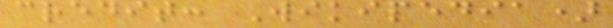credit: Wikipedia)
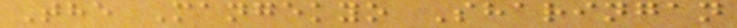The Mangekyo Sharingan
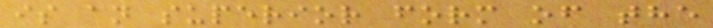is an superior form of the
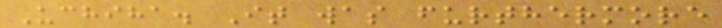Uchiha. It was furthermore
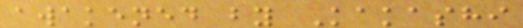awakened by Kakashi
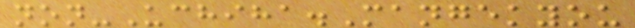non-Uchiha.Mangekyou
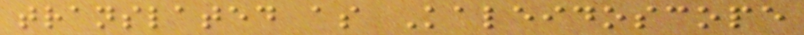translated as Kaleidoscope
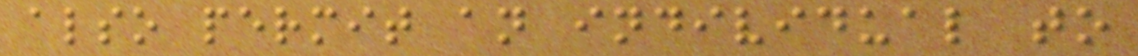also permit an individual to
